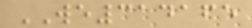WE314165
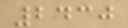2430
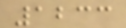1233
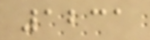1231
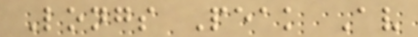Longs Peak Av
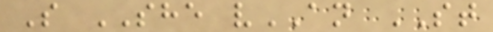S SHE vAN ST
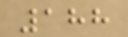188
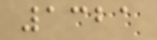1321
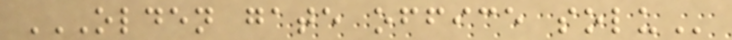OLDEN GATE OFFICE SOLU
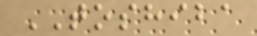TOSHIBA
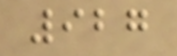927
